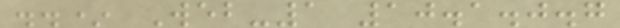..* Web-1 10.1.0.7
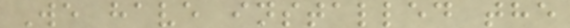We have installed the
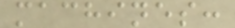machines:
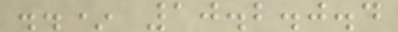..* 10.2.0.4
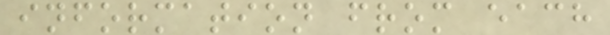information from each
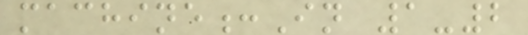machine:In 1-2
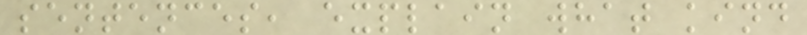sentences, explain what kind
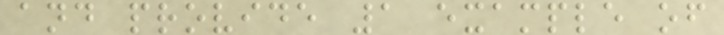and provide 1 example of
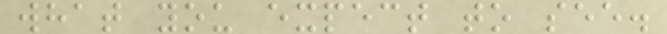what you expect to see.
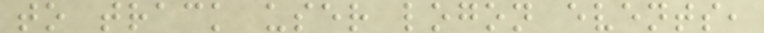to track user logon events,
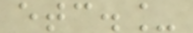etc._
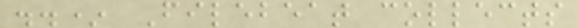..* Filebeat collects
